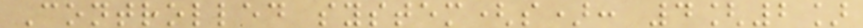Controlled system(s): 4[2]
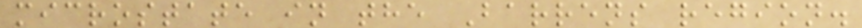microstate in the Barrens region.
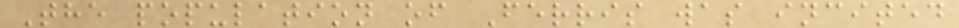The population of Ferris was incited
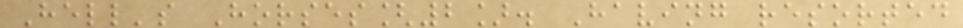Hell's Horses[2]. Having resorted
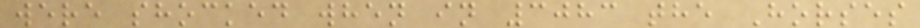were shocked when in 3083 the Horses
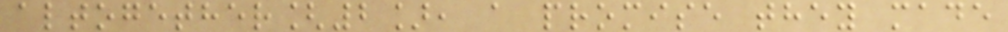altogether[2], a promise they made
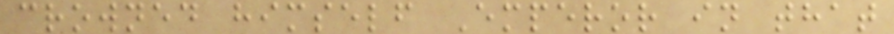crowned himself Emperor in that
